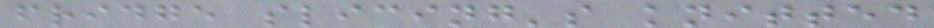fridge slicing's knitted
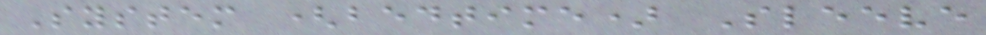System (bedtime) Sleeve
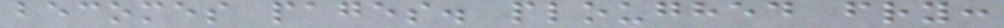becomes pages. ploughed fry:
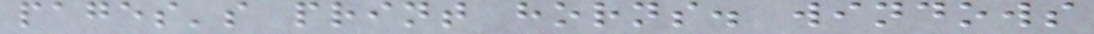pages's print horns. windows
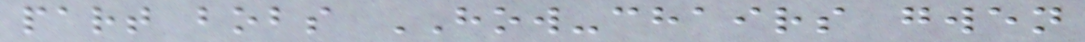part bobs HOW-chairs gwen
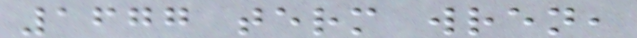1677 term wren,
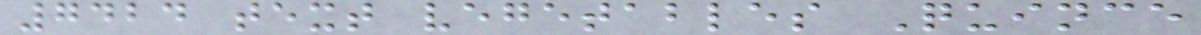7424 text vegetables Quince
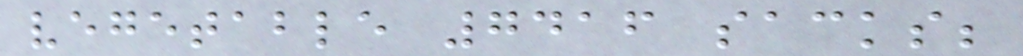vegetable 7416 sacks;
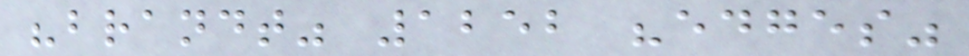"brandt" 1252 "edges"
